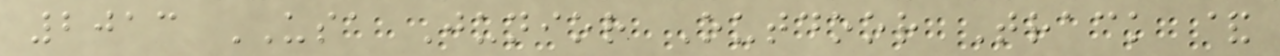2013 USA Junior Outdoor Track &
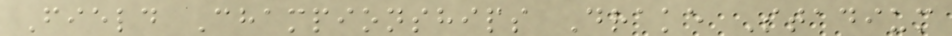Field Championships Drake Stadium
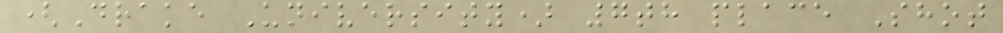(Drake University) 7th place Shot
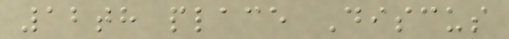12th place Discus
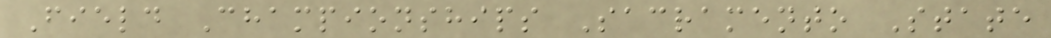Field Championships Sacramento State
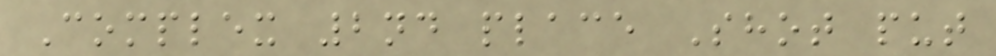Complex 2nd place Shot put
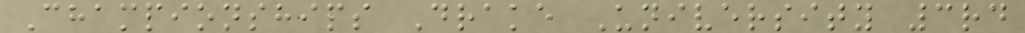Championships Drake University 3rd
